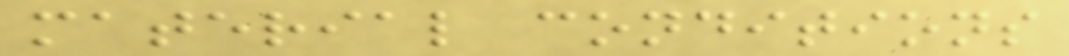material conditions
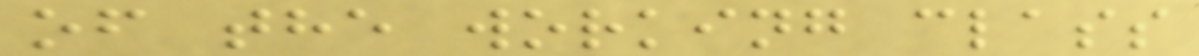of the working class
